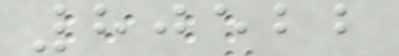80522
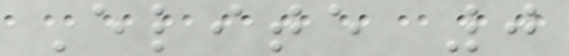Elite 0
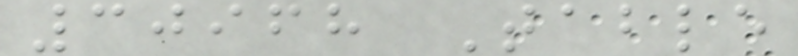30968 Table
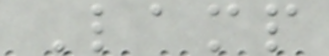Lamp
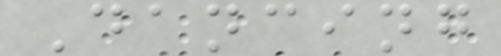Dancing
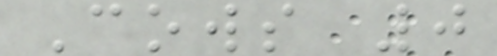Cows 0
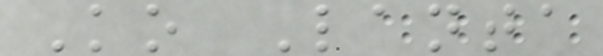Ko Lanta
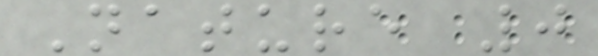Nature 0
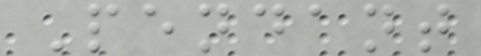Pendant
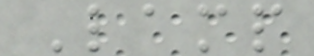Lamp
